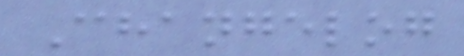Changelog
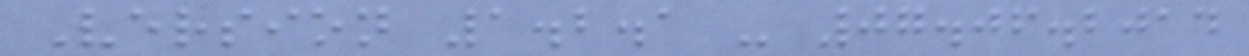Version 1.2.1 - 07.06.2014
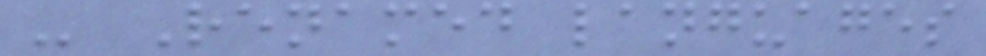- Renamed languages
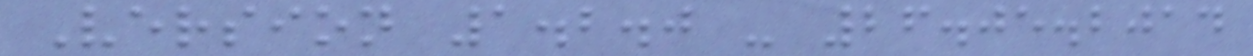Version 1.2.0 - 26.05.2014
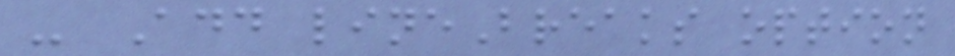- Add lineBreaks option
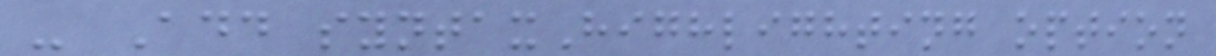- Add syntaxHighlighting option
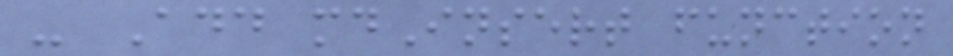- Add mdInsert function
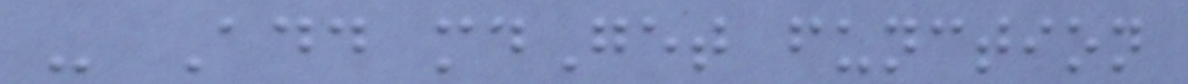- Add mdGet function
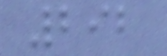292
